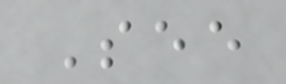See
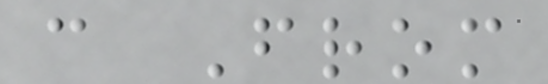c From
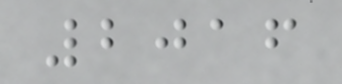2016
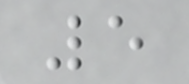5
